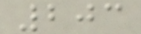203
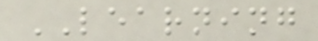LEARNING
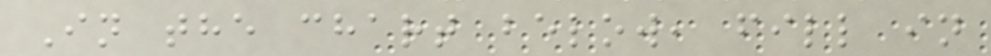In the chart below, fill in
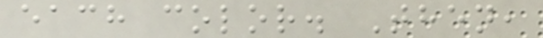each color. Then,
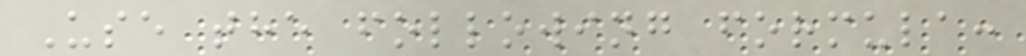Use the following formula:
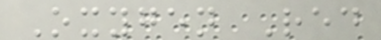Oxygen Red
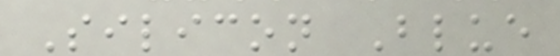Silicon Blue
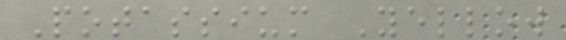Potassium Yellow
